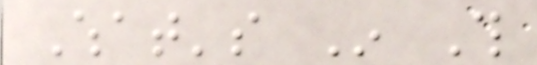What's In This
